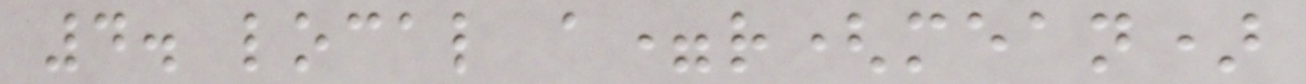4. local a=r(mean)
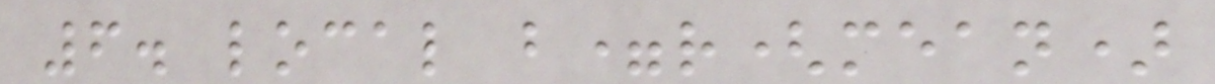6. local b=r(mean)
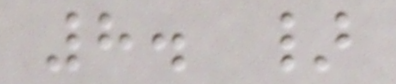8. }
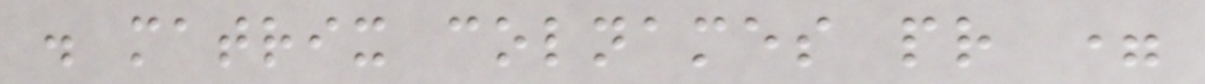. matrix colnames pr =
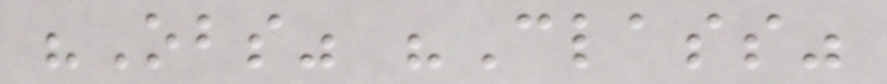"Obs" "Class"
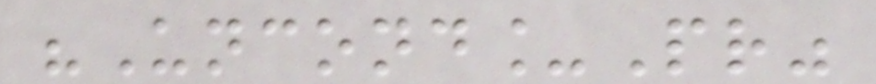"Uncond_Pr"
